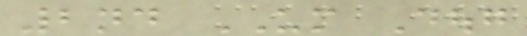2nd UM Doug
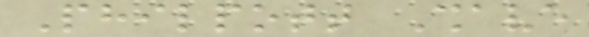Philpott Shave
